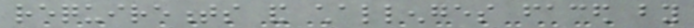requirements and challenges faced by
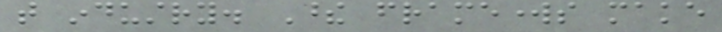that industry. These frameworks make
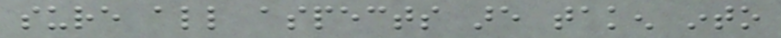sure all aspects are taken into
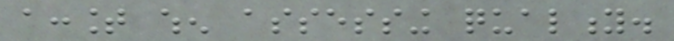account when assessing quality.
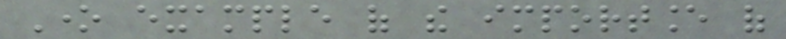One example of the importance of
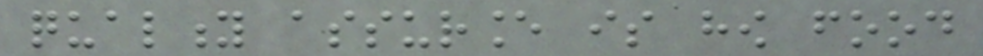quality assurance is how food
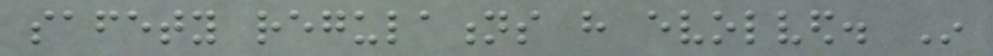safety regulations have evolved. In
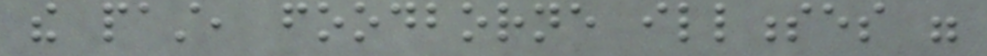the past, foodborne illnesses were
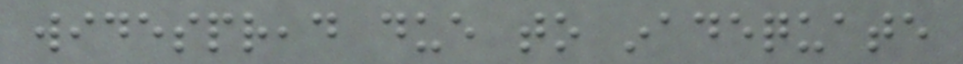widespread due to inadequate
